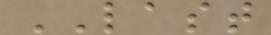LAST
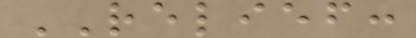RELIEF:
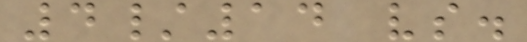4/14 vs.
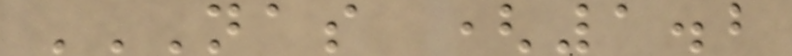NAS (1.2
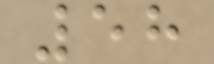58
